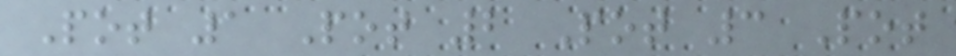Pot 1 Pot 2 Pot 3 Pot
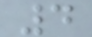4
